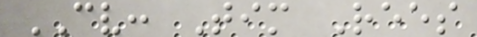CV: Tim Rees
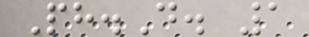Ph.D. 1
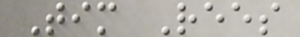Tim Rees
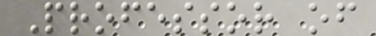Professor of
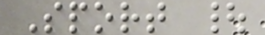Sport |
